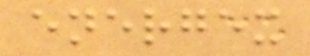energex
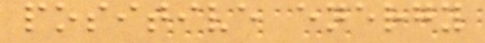positive energy
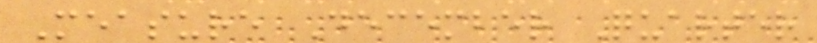Measure December Quarter
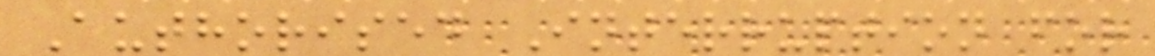Authorised Interruption for
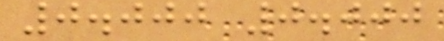0.000 0.000
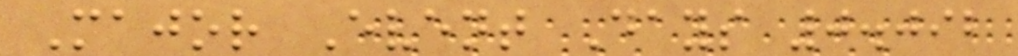Major Event Days 0.092
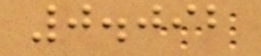0.092
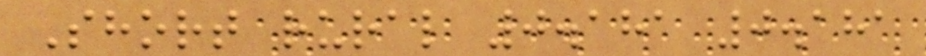Short rural 0.181 0.181
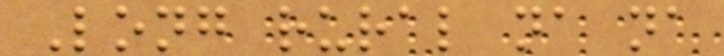Long rural na na
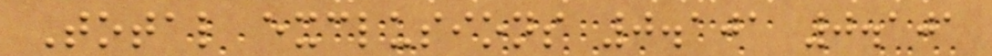Total exclusions 0.101 0.101
